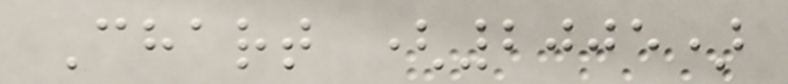Chart (2005)
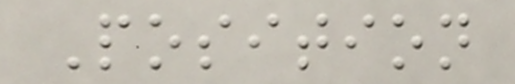Position
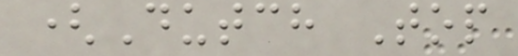(Dutch Top
